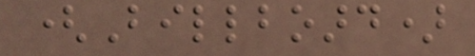(Billboard)
